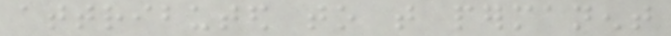attributed to that permanent
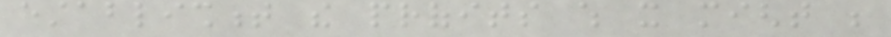establishment the profits which it might be
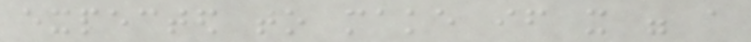expected to make if it were a
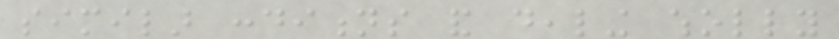similar conditions and dealing wholly
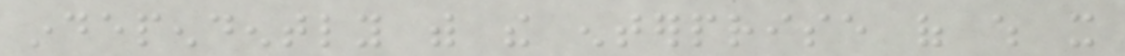independently with the enterprise of which it
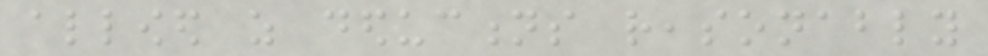allowed as deductions reasonably
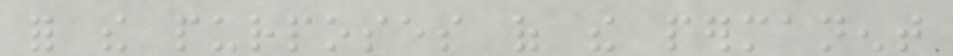for the purposes of the permanent
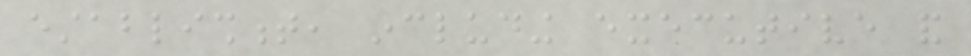establishment, including executive and
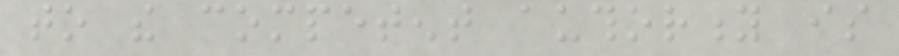to the competent authority is
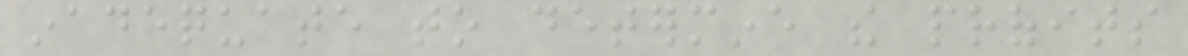inadequate to determine the profits
